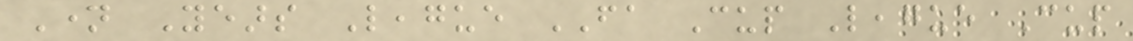Name Years League FA Cup League Cup
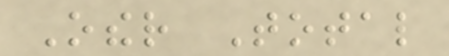Other Total
